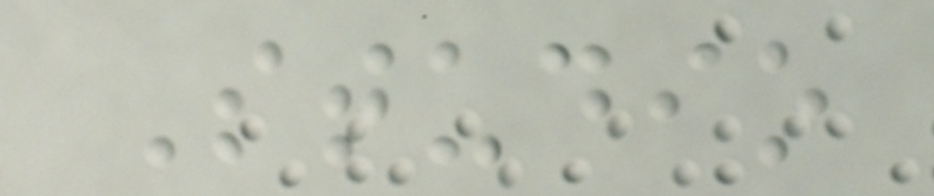Studio
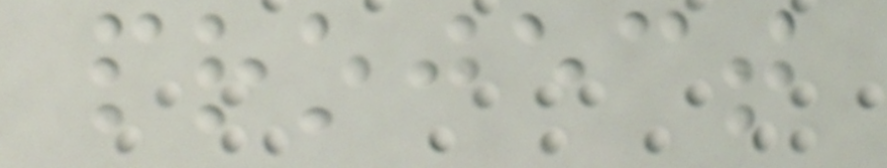project
